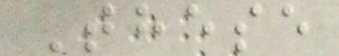These
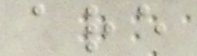are
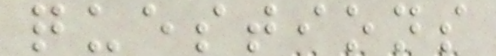questions
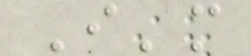I'm
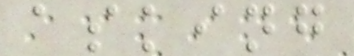asking
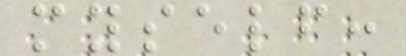myself:
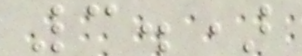3.)
